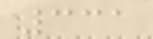331
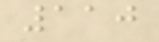110
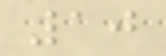10
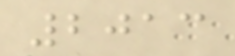2013
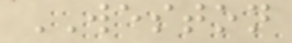WESTON
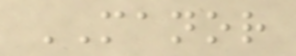MANOR
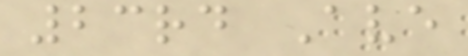23rd Ave
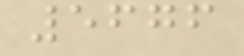5676
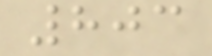803
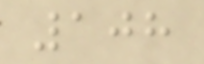108
